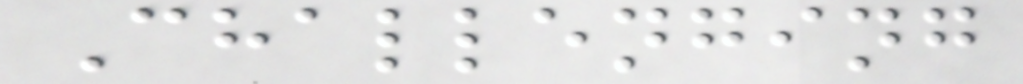Challenging
